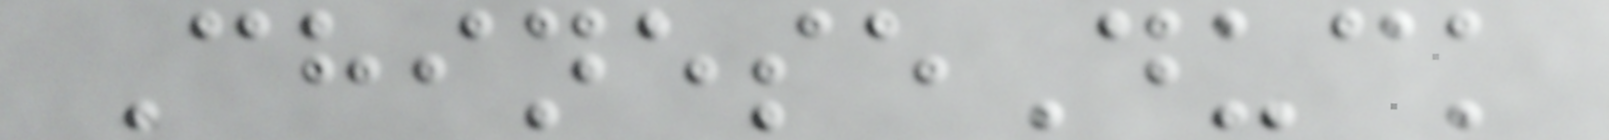ChineseDuck
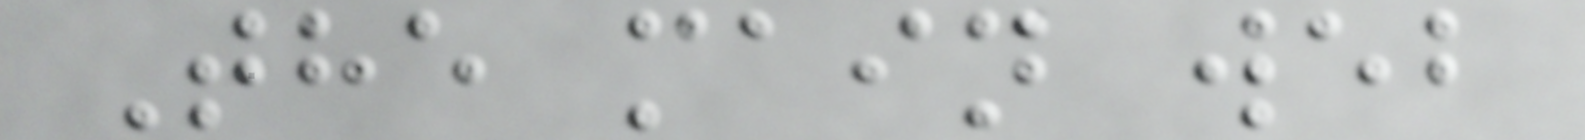The main web
